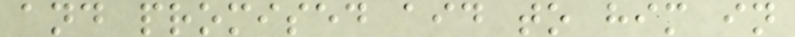and promised aid to him in
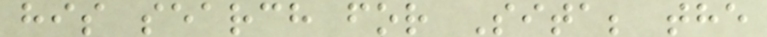his search for Sita; the
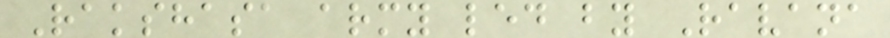Rakshasa army led by Ravana
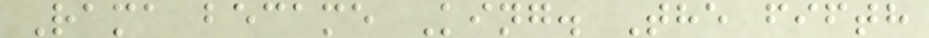Rama became King. The fifth
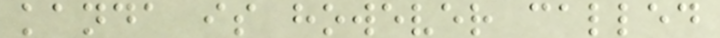kanda is however called
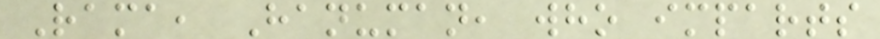Rama, Hanuman, who imparts
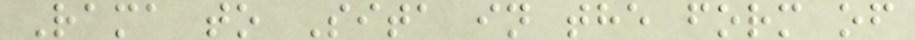Rama to Sita in the form of
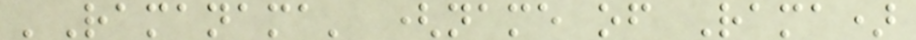'Ramanama' (name of Rama)
